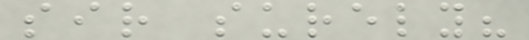sir surely?
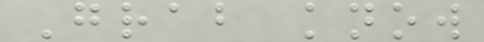Grab know
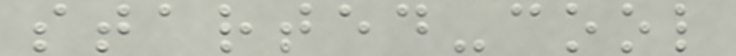started-cool
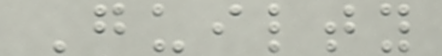Guilty
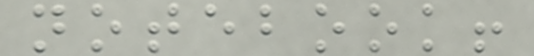notebook!
